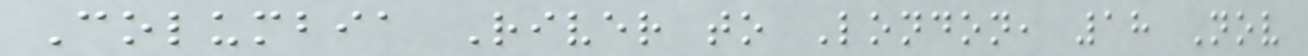Columbia River to London, 18 Nov
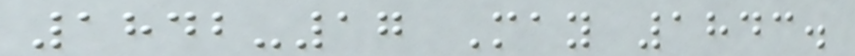1842-17 May 1843.
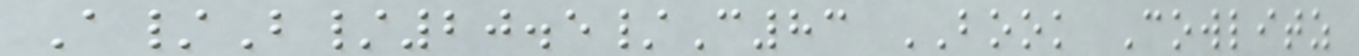A/B/20.5/C83 BOOK Cowlitz
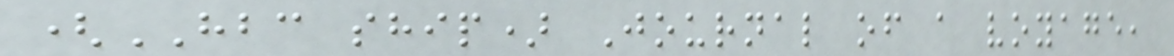(HBC ship) Journal of a voyage,
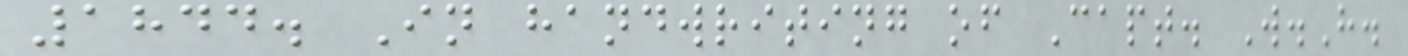1844. In handwriting of Capt. W.H.
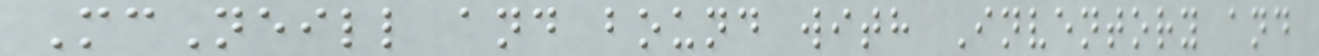McNeill and bound with Inventory and
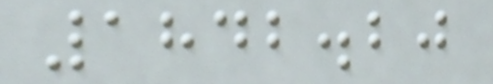1842.20
